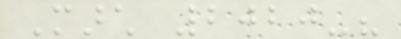March 2020-?
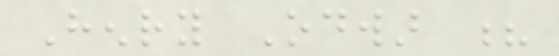Henry Odwar ?
